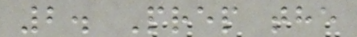2. Prep the
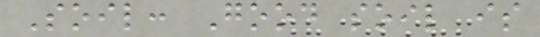Soil: Good soil is
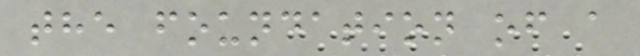the foundation of a
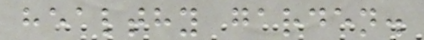healthy garden.
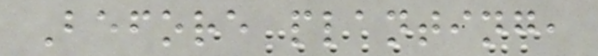Before planting,
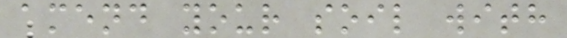amend your soil with
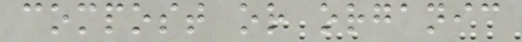compost or organic
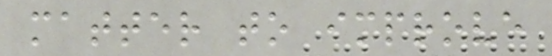matter to improve
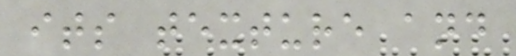its texture and
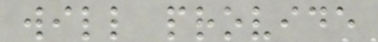will provide
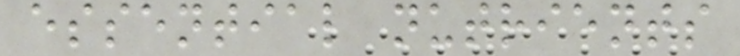essential nutrients
